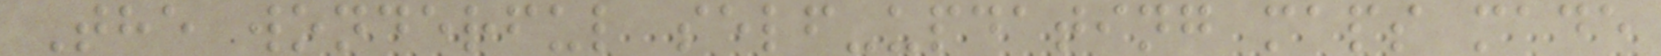The wonderful self-updating maps made
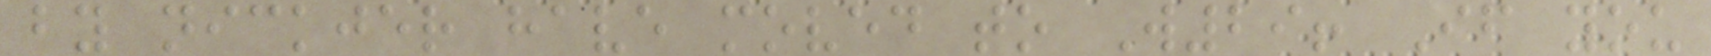by nickjer have moved to W29! If you
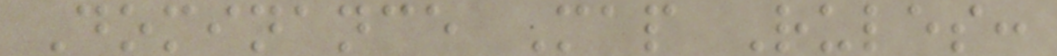Dominance Map Rules:
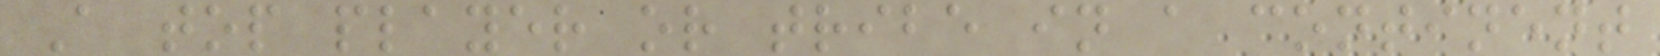A top player or tribe in a continent
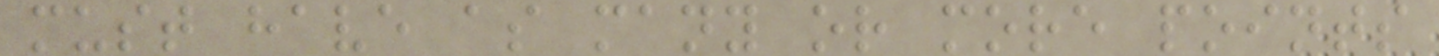must have as many or more points
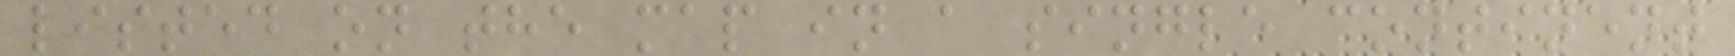listed on the map in a single continent
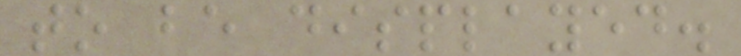to be displayed.
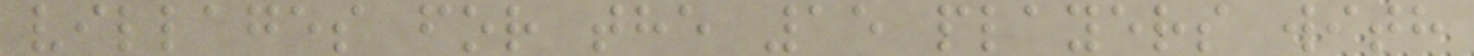villages for the 15 players with
